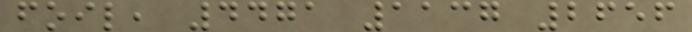foil, 4471 1137 2656
